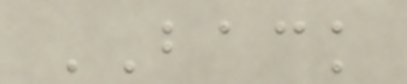BACK
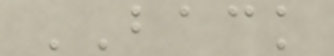BACK
